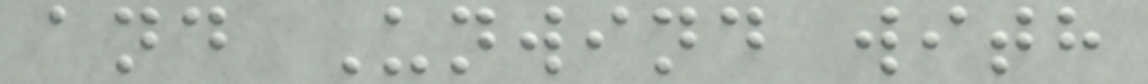and Unwind with
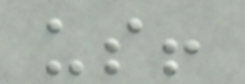us!
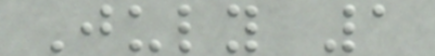July 1
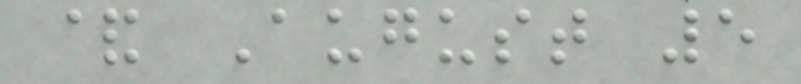& August 5
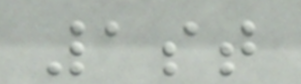1st
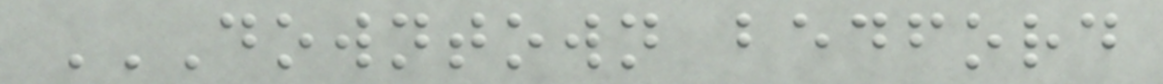DOWNTOWN BEDFORD
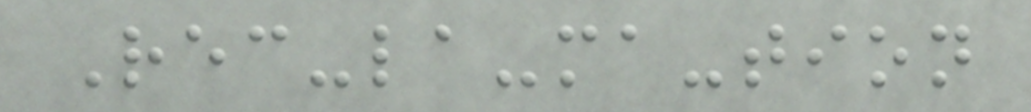Rec-la-ma-tion
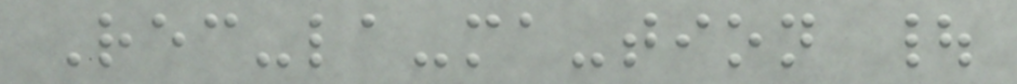Rec-la-ma-tion |
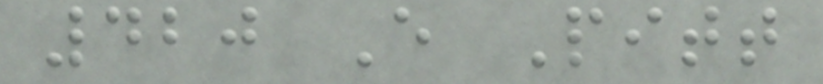420 E Pitt
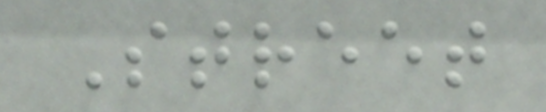Street
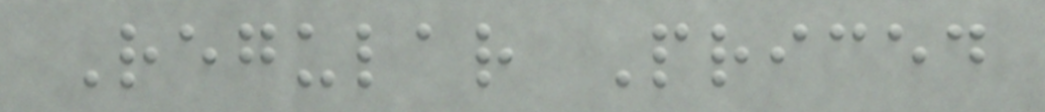Regular Priced
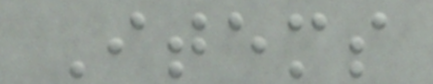Items
